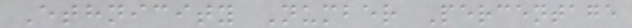Ethnicity Number Percentage
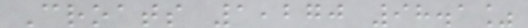Croats 1,270 98.1%
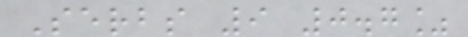Serbs 9 0.7%
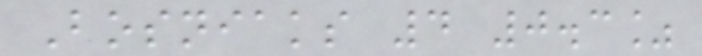Bosniaks 4 0.3%
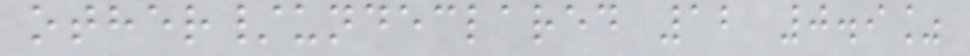other/undeclared 12 0.9%
